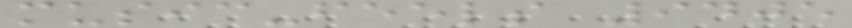music-feels 9405
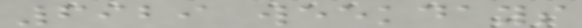6929 weekdays
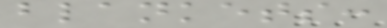blankets:
